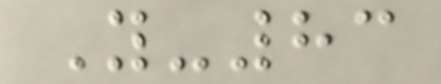Y-83
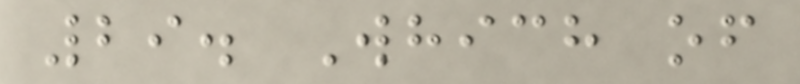29. Which of
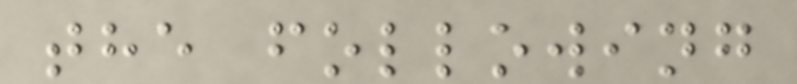the following
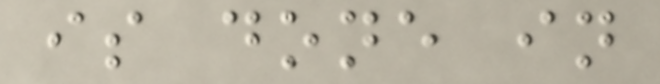is done in
